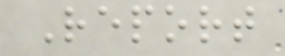Report
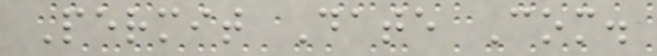Permit Date Com.
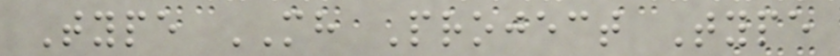Type MH Project Type
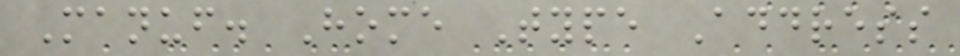Manuf. Home Type Address
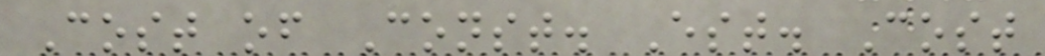Cost of Const. Est. Cost
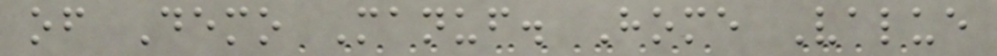of Demo Manuf. Home Value
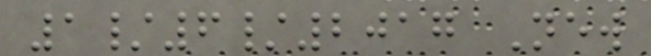1/6/2017 New
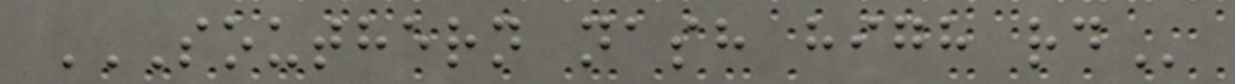SOUTHERN NASH HIGH RD
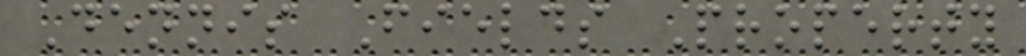Dennis Fields Property
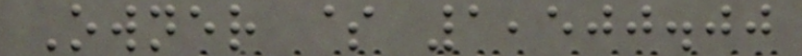Owner $ 1,500.00
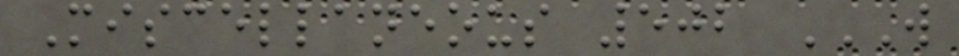Miscellaneous 502 W
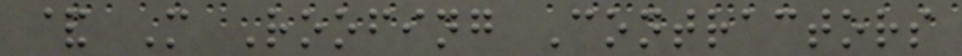& M Roofing Contractors
